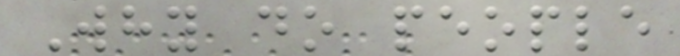Why do people
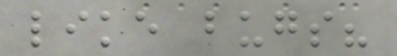like bugs?
